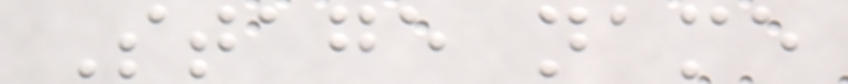Stage name
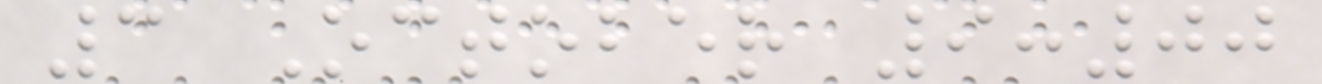3 October 9:00
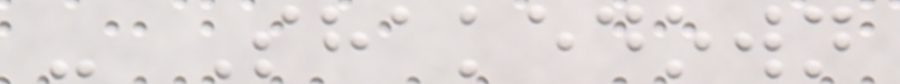- Shakedown
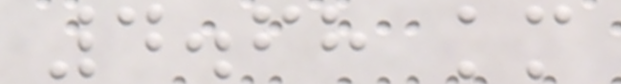4.68 km
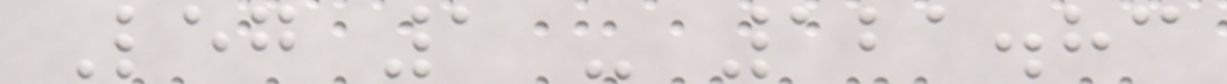Leg 1 - 121.83
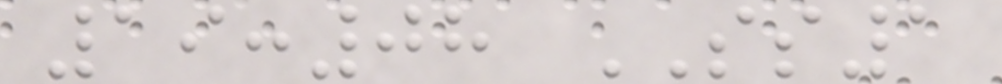19:08 SS1
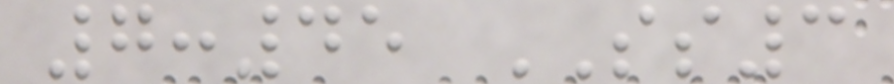7:45 SS3
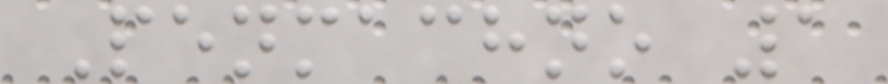Penmachno 1
